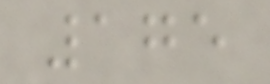175
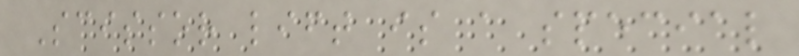Scissor lift is a special
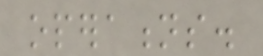operations.
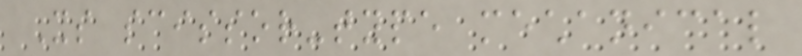Its scissor-type mechanical
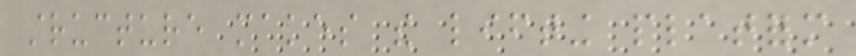structure makes the lifting platform
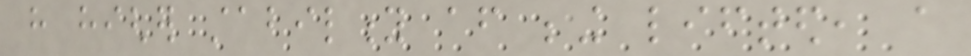have higher stability after being lifted, a
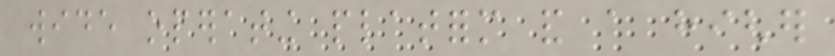wide operating platform and a higher
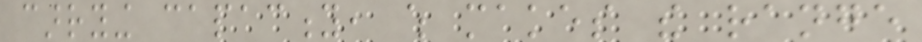carrying capacity, which makes the range
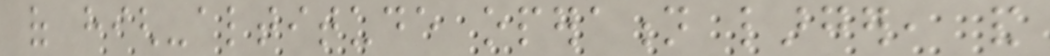of high-altitude operation larger, and
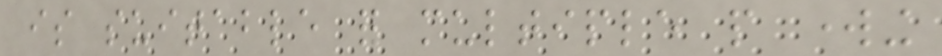is suitable for multiple people working
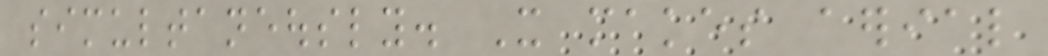simultaneously. It makes aerial
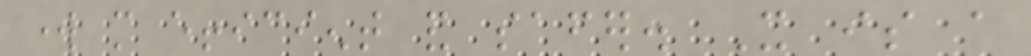work more efficient and safer. It is a
